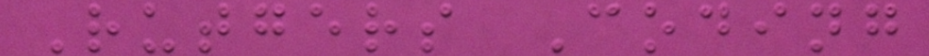Rutgers Coding
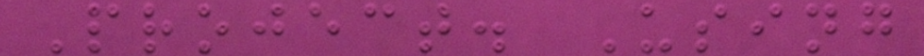Project. Using
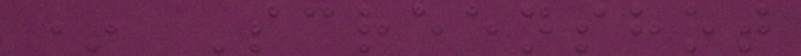* Screenshot
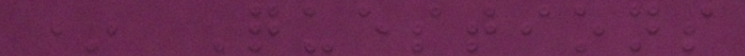* Questions
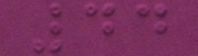44
